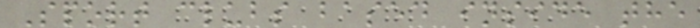Sport clubs based inside the
